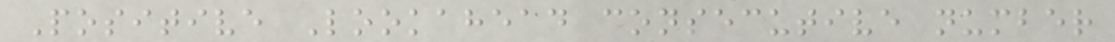Positive Lookahead consecutive number
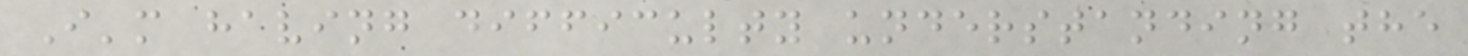I'm having difficulty understanding the
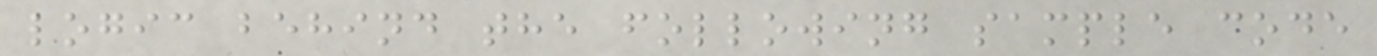logic behind the following sample code
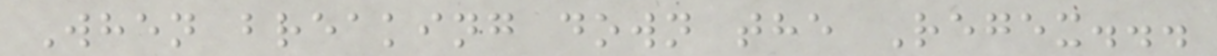When breaking down the Regex...
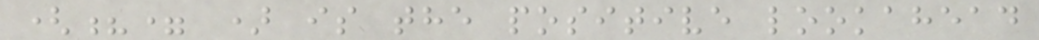(?= ) is the positive lookahead
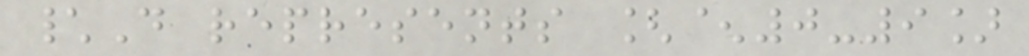\D represents [^0-9]
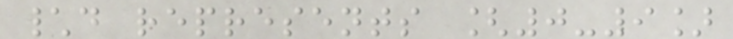\d represents [0-9]
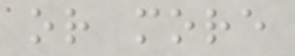or more
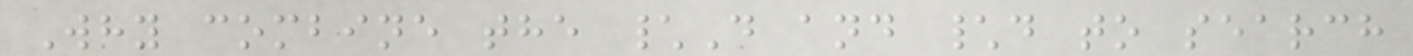Why combine the \D and \d to search
